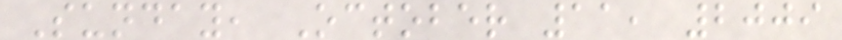Sunday, October 11, 2009
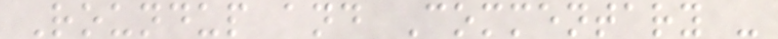Roundup and Commentary -
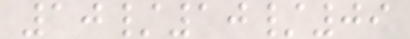10/10/09
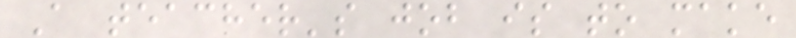A teacher's job is to make
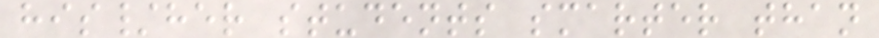his/her students smarter than
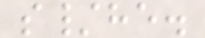s/he.
